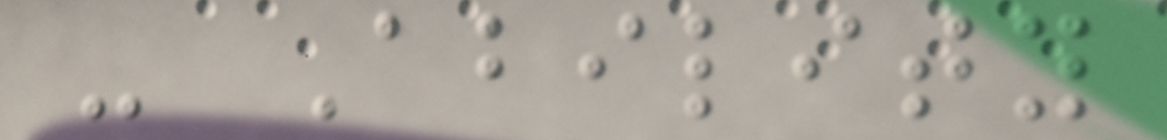- Ability
